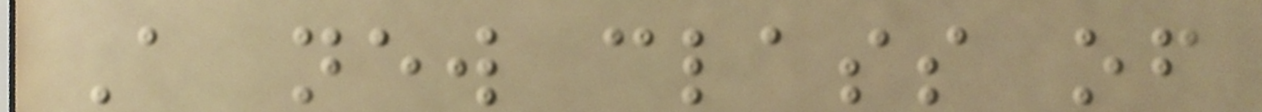A new class of
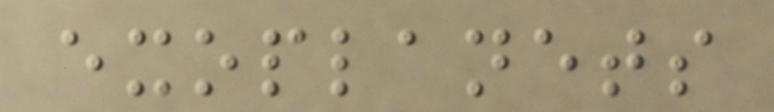exoplanets
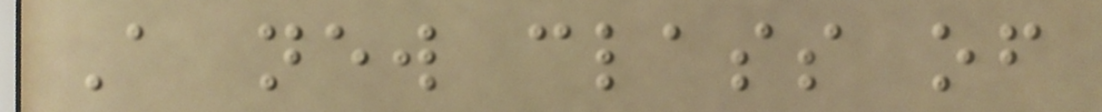A new class of
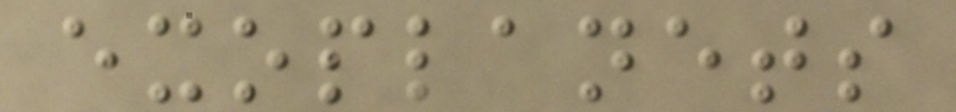exoplanets
